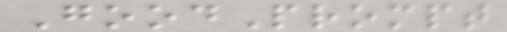GoodPrompt
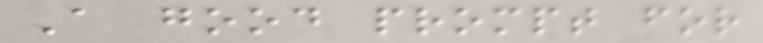A good prompt for
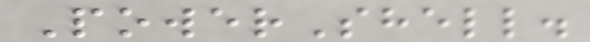PowerShell.
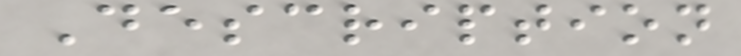Description
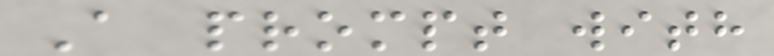A prompt with
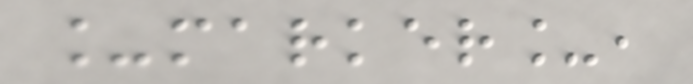_marker_,
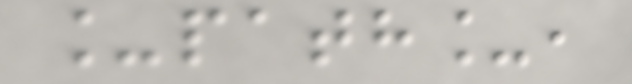_path_,
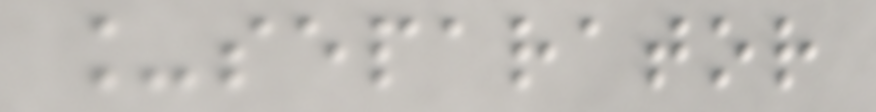_separator
